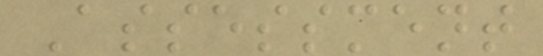Assessment
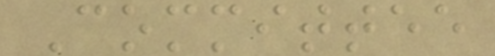Committee
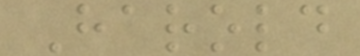Harold
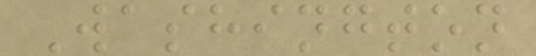Washington
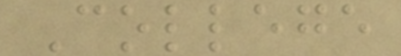College
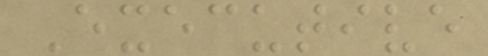Executive
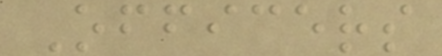Officers
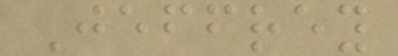Jeffrey
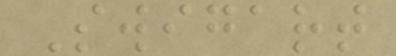Swigart
